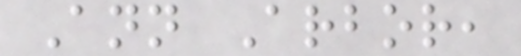Ann Arbor,
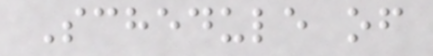Schedule of
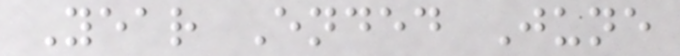Year Ended June
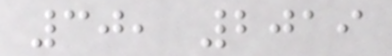30, 2019
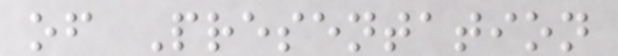of Presentation
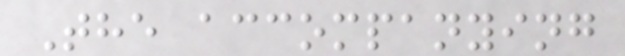The accompanying
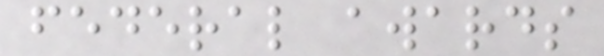federal awards
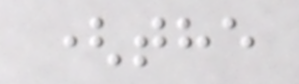(the
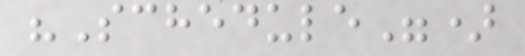"Schedule")
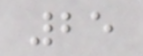25
